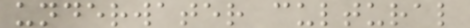underwater cultural
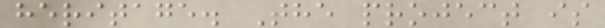heritage. The project is
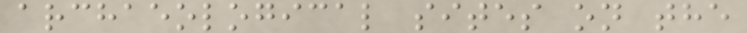archaeological sites on the
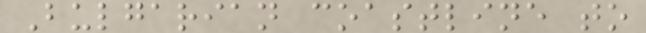Bulgarian coastline to
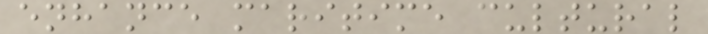enhance maritime cultural
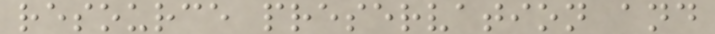resource preservation and
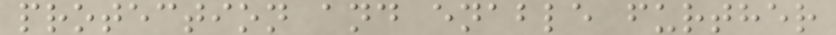protection and enable further
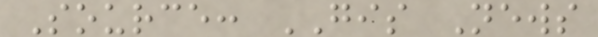Source: GIS News
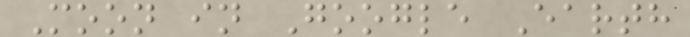Moon in Google Earth
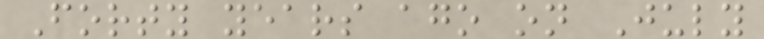Forty years ago on July
